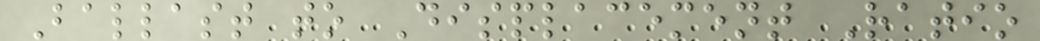Ballast to Displacement Ratio
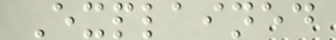Explained
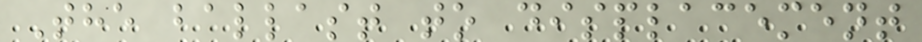The ballast to displacement
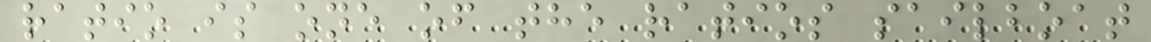ratio is one of the ratios sailboat
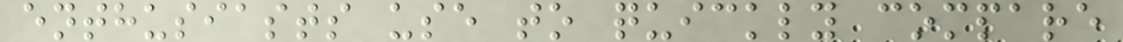enthusiasts use to quickly compare
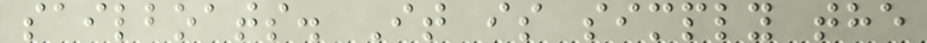sailboats. It is simply the
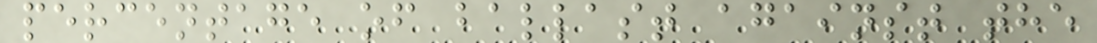percentage of ballast against the
